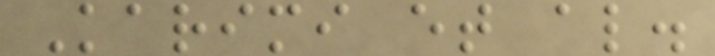Karimi et al.
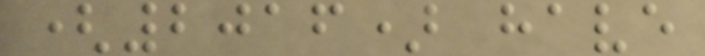(2016) have
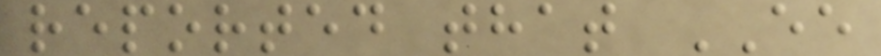reported that EE
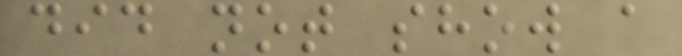did not show a
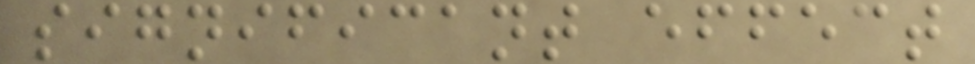significant effect
